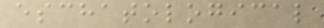eschatological
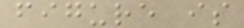figure is
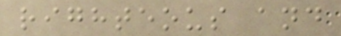righteous and
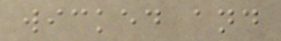wicked and
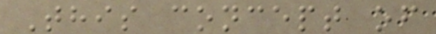This concept of
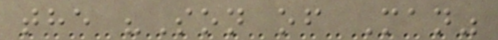the "Son of Man"
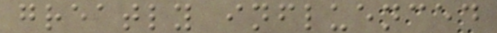greatly influenced
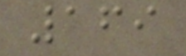169
